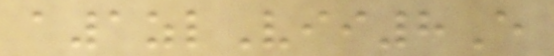a1zlVii8E
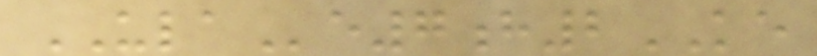ULAe7h2KE
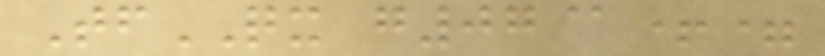TfQX g07@+=
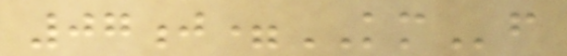07j=KMf
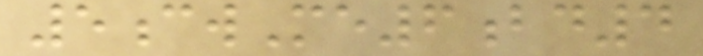5cwMe6bd4
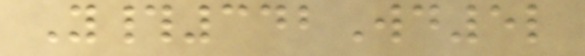Y#342Wd5l
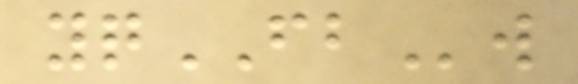yqFBw
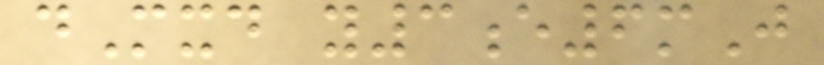dMxd y3e6mJ
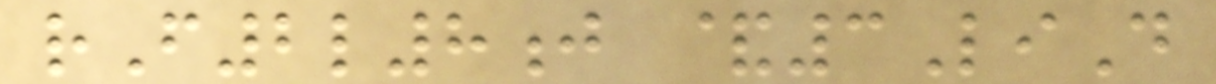rF2l8j &3LiD
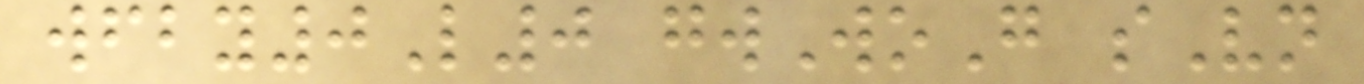wfby0L0 gwWoG sVn
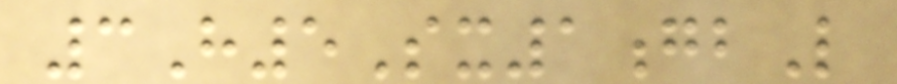3H5Sx1gbL
